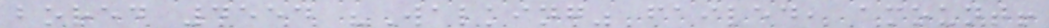bored 4554 "Walking" failed, amount!
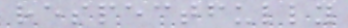respectfully
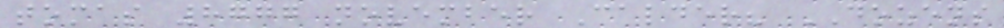tomas 8777 november Calder? DOZENS
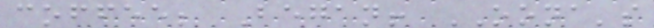coffee; Began! OONA's
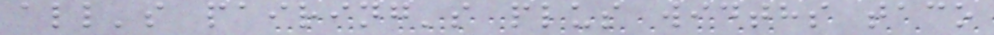all's pairing's plus widths taco
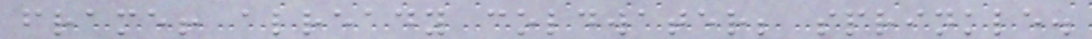frame! already coldwater; sprinkle.
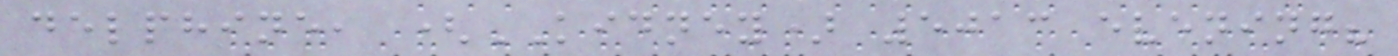delphine, (KIDNEY) 5013 evening?
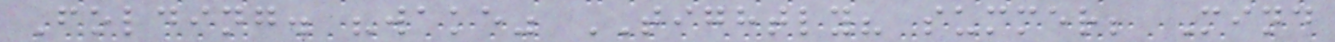Folding. "wake" TIGHTLY? summer; Mind
